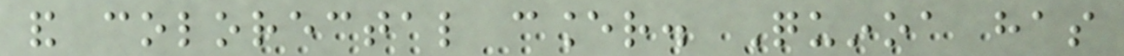and colorectal cancer. Quinoa has
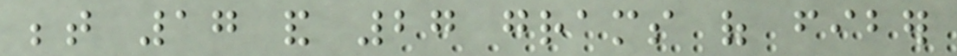between 17 and 27 grams of fiber
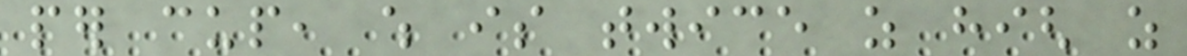per cup, which is twice as high as
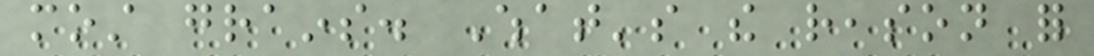most grains. What's the reason for
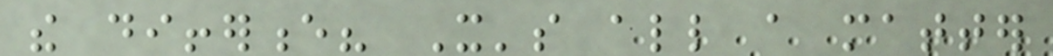the difference? It's all a matter
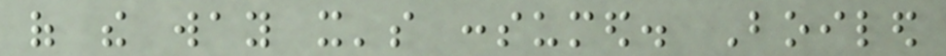of the way it's consumed. Boiled
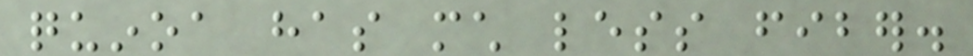quinoa has much less fiber.
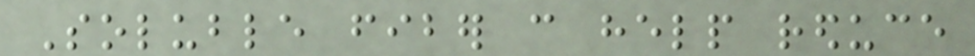Soluble fiber can help reduce
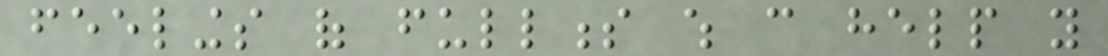feelings of fullness which can help you
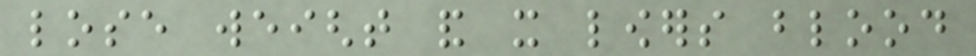lose weight and it lowers blood
